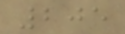205
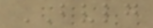BVLG
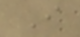I
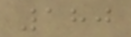180
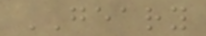GEARY
